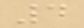4
